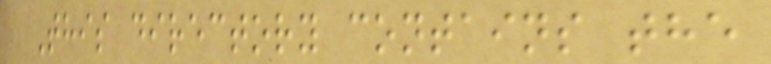This directory contains the
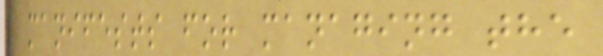manifests for managing the
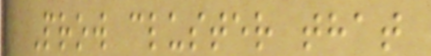Prow cluster that
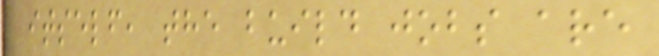itself, the build jobs are
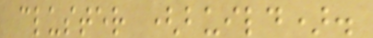cluster (build).
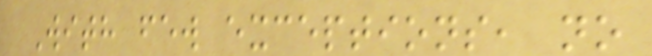With few exceptions, no
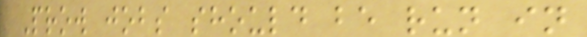Prow jobs should be run in
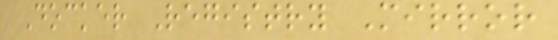Docker Registry Mirror
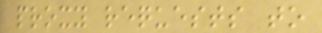proxy requests to
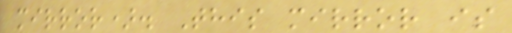mirror). This mirror is
